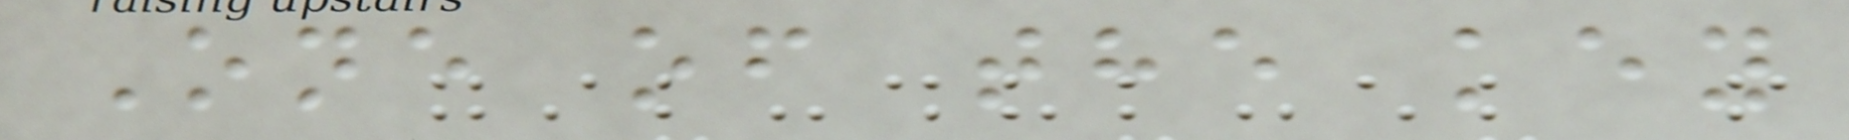One of the key
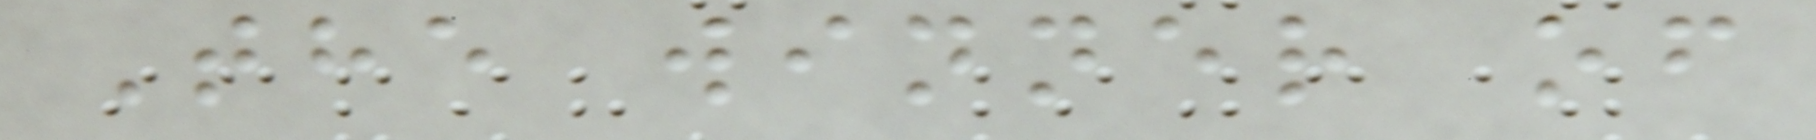The winner of
